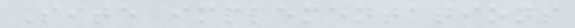Site implementations
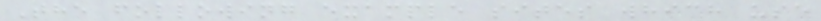The following example sites which use
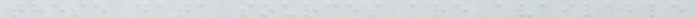these data sources are available
